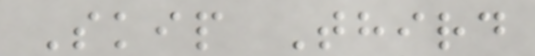Skip Third
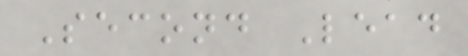Second Lead
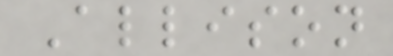Allison
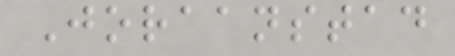Joraanstad
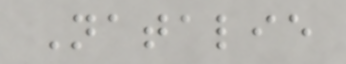Natalie
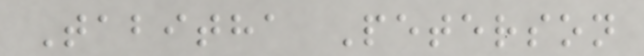Tabitha Peterson
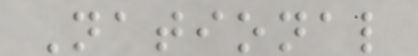National
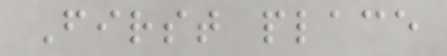First place
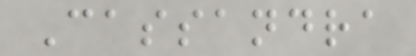Cassandra
